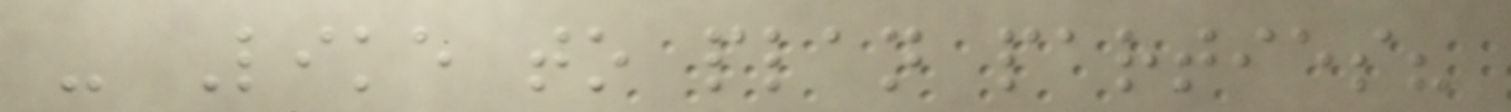- Like to plan parties?
